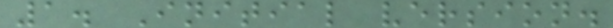1. Initial version.
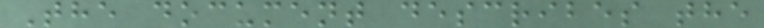The document describes the
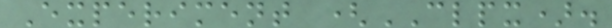Experiment (CLPX).
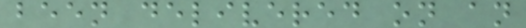been delivered on an
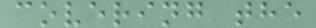covering the
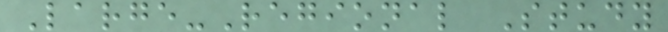Large-Regional Study
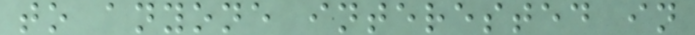to anyone interested in
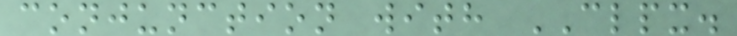conjunction with CLPX.
